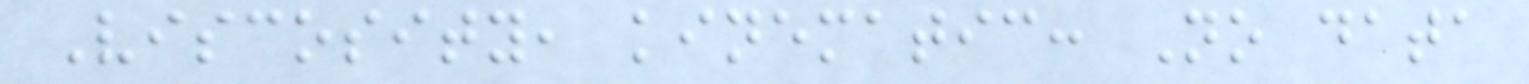Viscosity, kinematic: No data
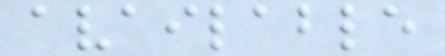available
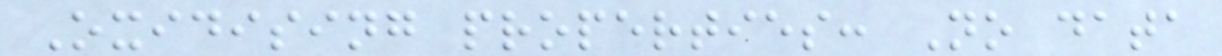Oxidising properties: No data
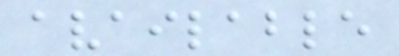available
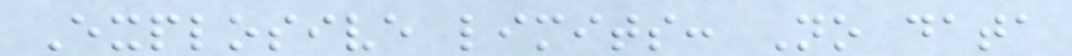Explosive limits: No data
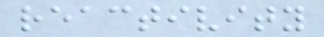reactivity
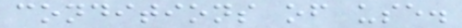conditions of use.
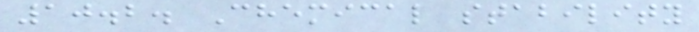10.2. Chemical stability
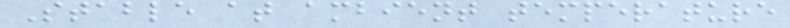Stable at ambient temperature
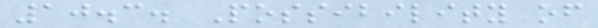10.3. Possibility of
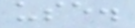use.
